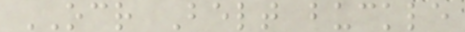OCR Belt buckle
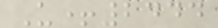U+2444
